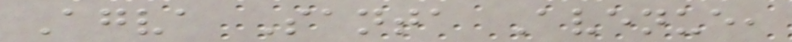Agva Santa Avenue,
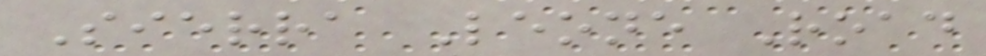Sierra Leone Road
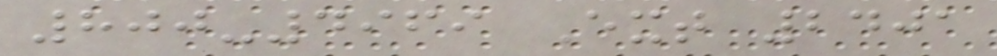800-4969 Ext 2401
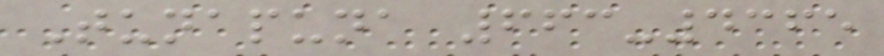Tunapuna 663-4365
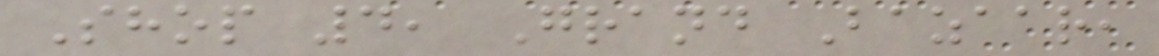Shop 4, Grand Bazaar,
